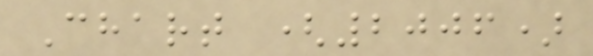Chart (2006)
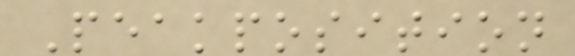Peakposition
